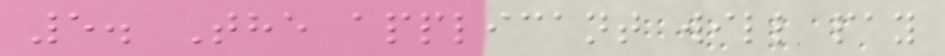5. The applicant will pay
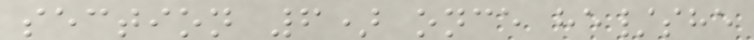section 6) once he/she
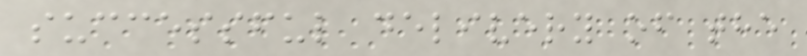successful delivery of the
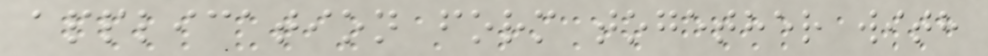application form together with
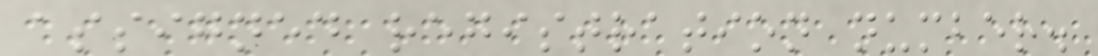assigned registration number.
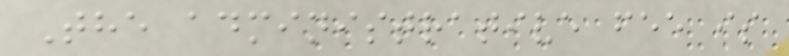The administrative fee is
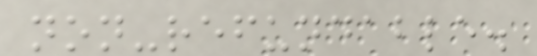non-refundable.
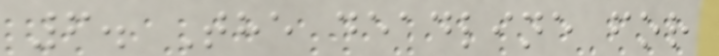6. The deadline for
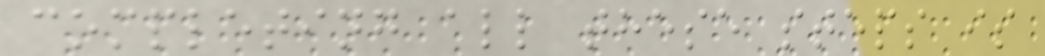completing all these steps is
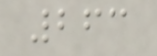263
